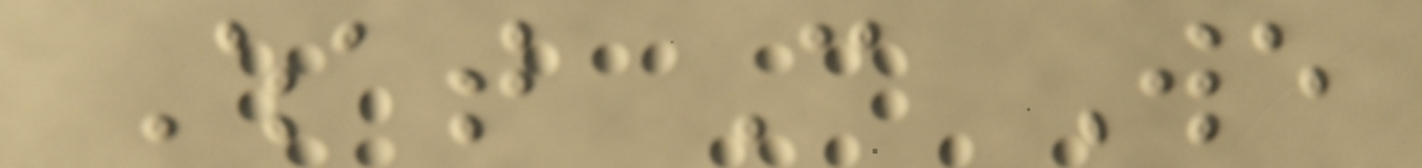What Can We
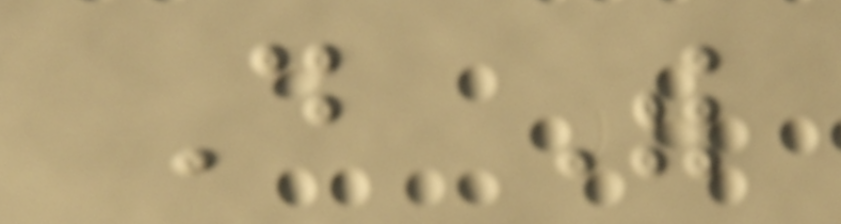Do With
